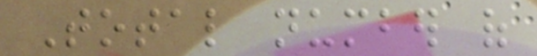Total number of
